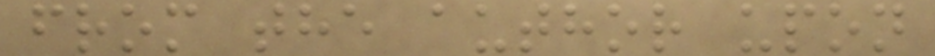from the author upon
